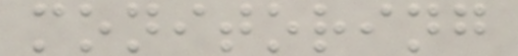monitoring
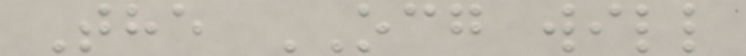The OCG will
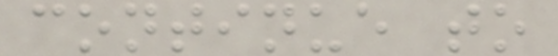continue to
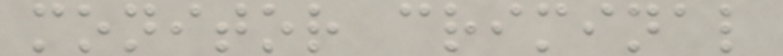monitor criminal
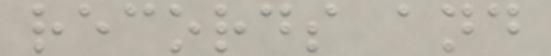records and
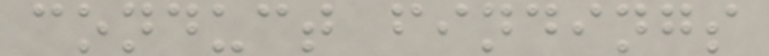conduct findings
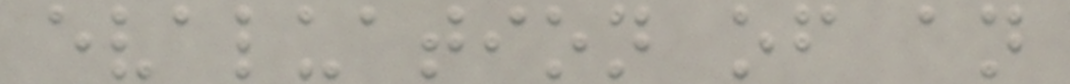evaluation of an
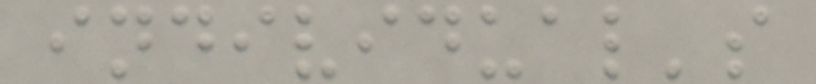individual's
